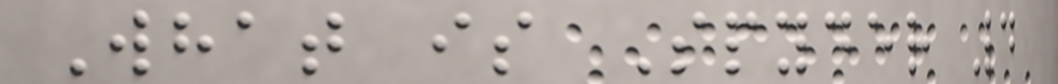What is Spyder 4
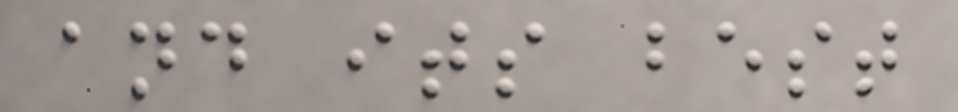and its best
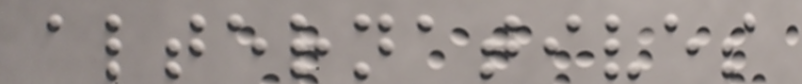alternatives
